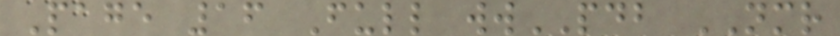Page 16 Full wwPDB NMR
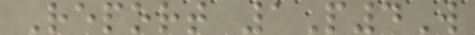Report 1P4W
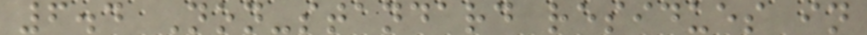6.4 Non-standard residues in
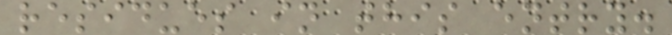residues in this entry.
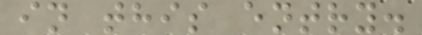in this entry.
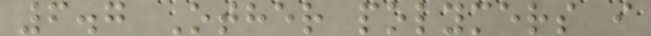6.7 Other polymers i
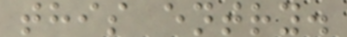this entry.
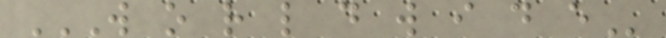W O R L D W I D E
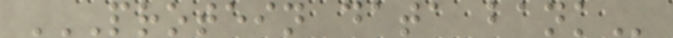PROTEIN DATA BANK
